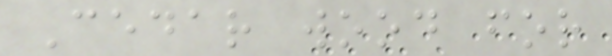Cedar wood for
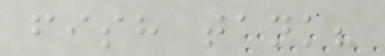fish tank?
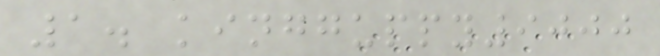1. kingguppy9000
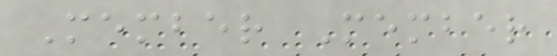Member Member
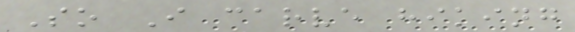So I carve hiking
